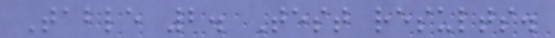Table 2. Test results.
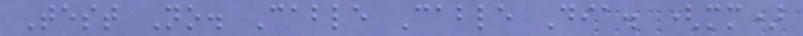Test No. Cable Cable Dia. (mm)
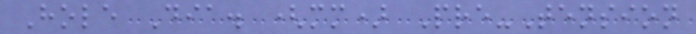Hole Dia. (mm) Pre-Tension
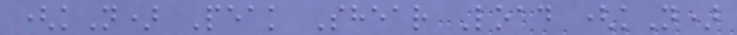(kN) Peak Shear Load (kN)
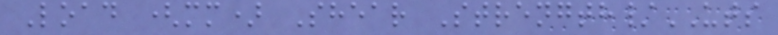Load (mm) Shear Strength/UTS
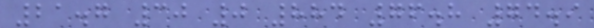21.7 30 0 884 76.8 74.9
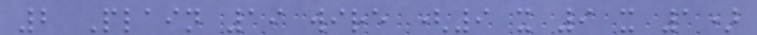2 Plain 19 wire (9 x 9 x 1)
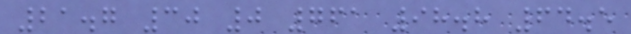21.7 30 0 761 98.8 64.5
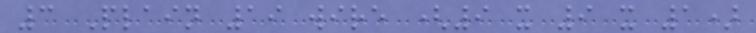3 Plain 19 wire (9 x 9 x 1)
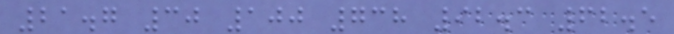21.7 30 100 738 92.3 62.5
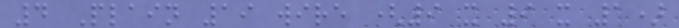4 Plain 19 wire (9 x 9 x 1)
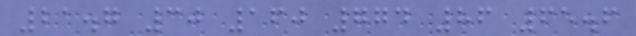21.7 30 160 774 86 65.6
